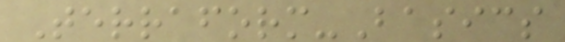Terraform-Basics
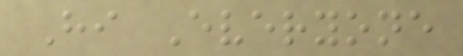Hi Everyone
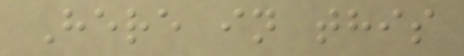Here in this
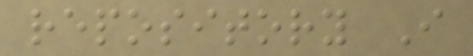repository I
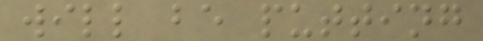will be putting
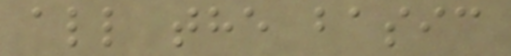all the basic
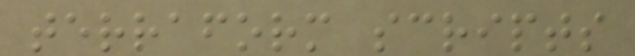terraform scripts
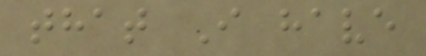that I have
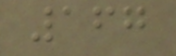167
